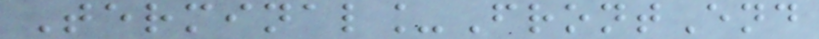Terminal_FrontEnd
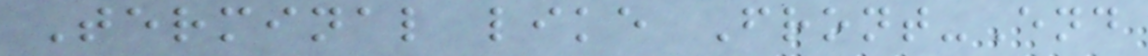Terminal like Front-End
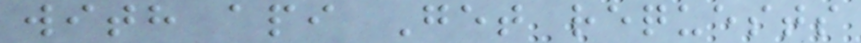with api Get requests
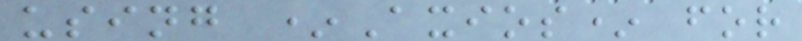using *Axios* for
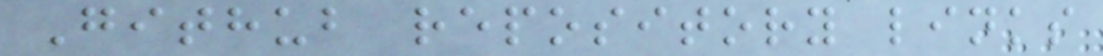Github repository links
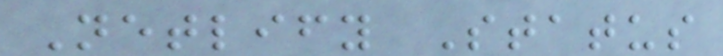Netlify Status
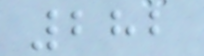282
